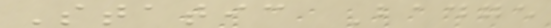Static Badge
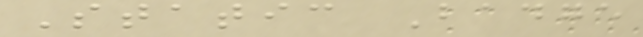Static Badge
